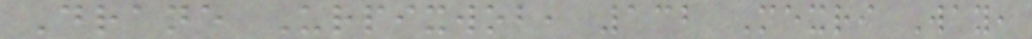Drane Urpixwob, 132 Mexri Way,
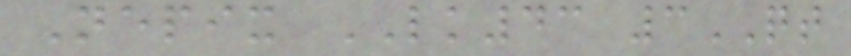Nepix LK43 3QT
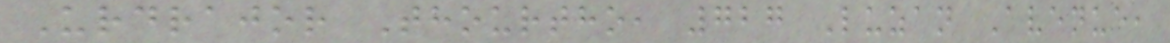Urdrajor Thourtho, 727 Luzan Avenue,
